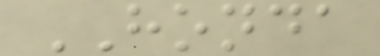HONDA
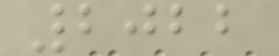2022
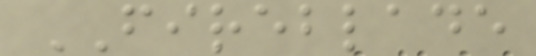FIREBLADE
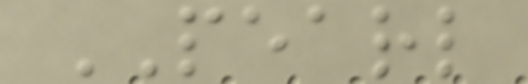PEARL
